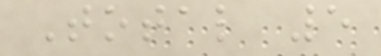Total 5
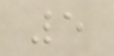5
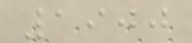1900
